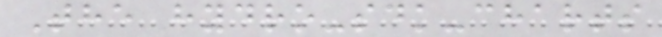The hydro-sdk-charts
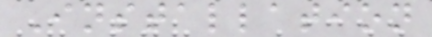Installation
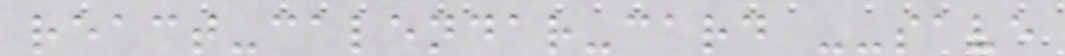react-calendar-card --save
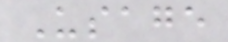Usage
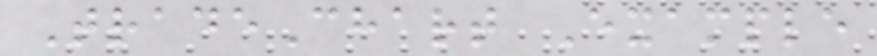TradeChart Example
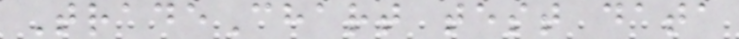TradeChart test data
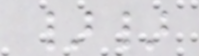}}
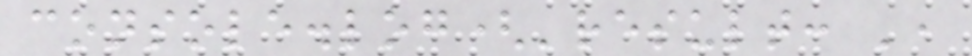console.log('result: ',
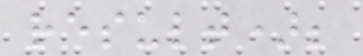result);
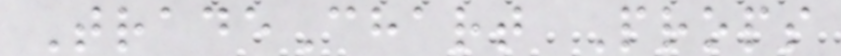TradeChart Props
